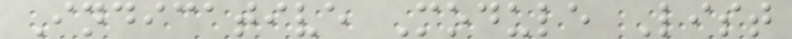Indicative Module List
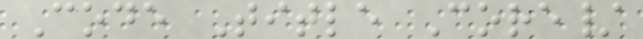Code Title Core/
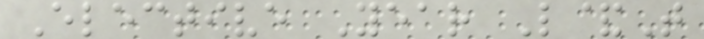Elective Year L&T
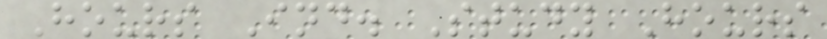Hours Ind. Study Hours
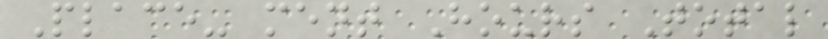Place- ment Hours Total
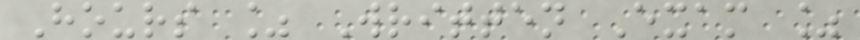Hours % Written Exam %
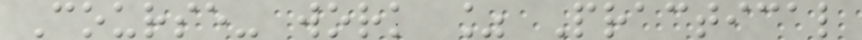Course- work % Practical
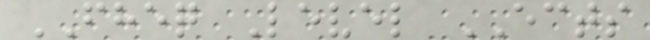FHEQ Level ECTS
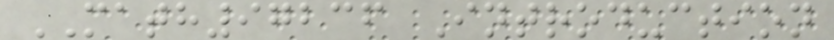MATH97236 Introduction
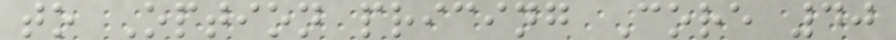to Option pricing Core 40
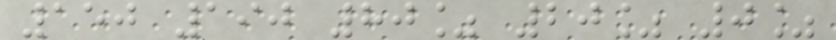150 190 80% 20% 0%
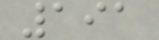191
